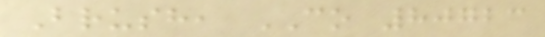Brush, CO 80723
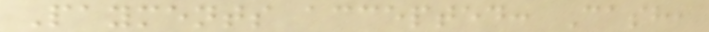Payments accepted: Cash,
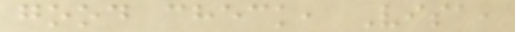good check, Visa,
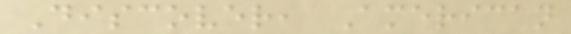Discover, American
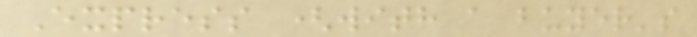Express (with a buyer's
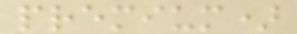premium)
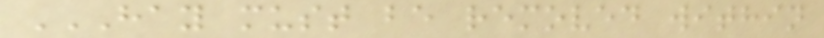HAY MUST BE REMOVED WITHIN
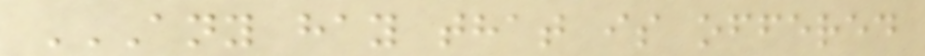ANY HAY THAT IS OFFERED
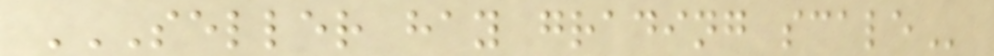SELLER HAY GRADING SCALE
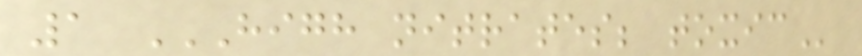1 HIGH NITRATES; TOXIC
